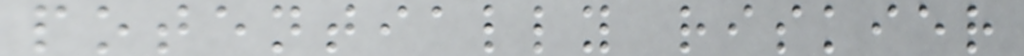potentially riskier
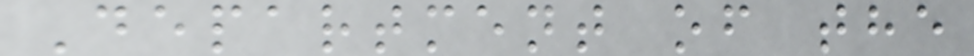Department of the
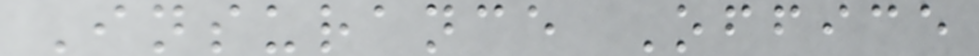Insurance Office
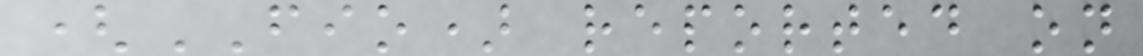(FIO) reported on
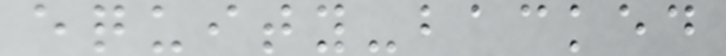equity-backed
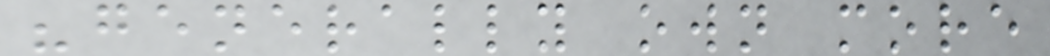"generally own more
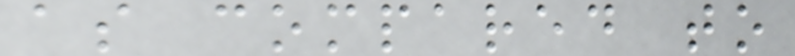as compared to
